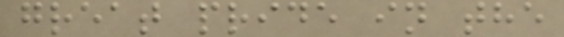great pride in the
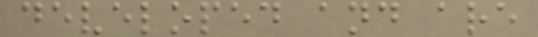developed and are
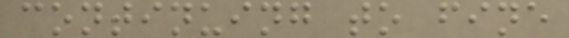continuing to fine
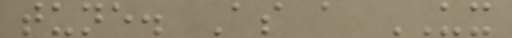tune. As a UX
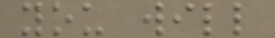you will
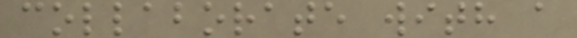collaborate with a
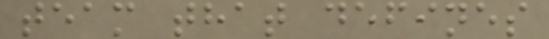team that defines
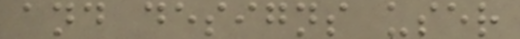and designs user
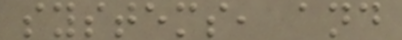systems, and
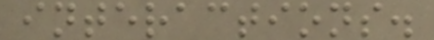interactions.
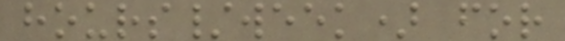hours/week) for
